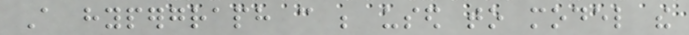A hypergraph can be used to model the
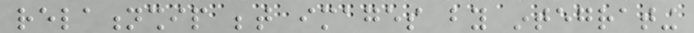relationship between images by integrating
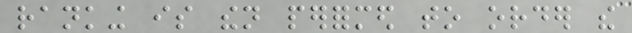ranking is then performed to order the
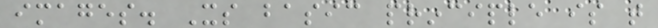images. Its basic principle is that
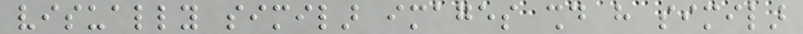visually similar images should have similar
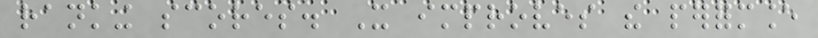ranking scores. It improves the performance
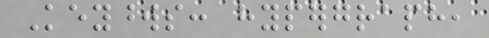Keywords: hypergraph,
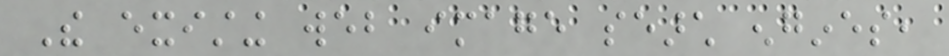The existing web image search engines,
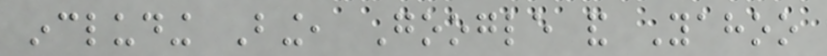including Bing, Google and Yahoo
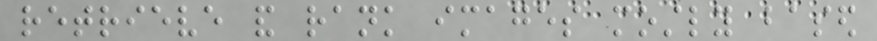retrieve and rank images mostly based
